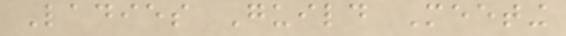Ladies Guild Meeting
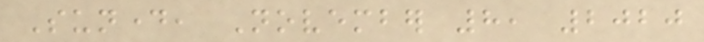Sunday, November 8, 2020
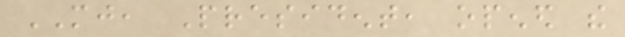MJ, President, opened the
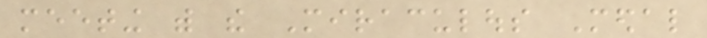meeting with the Miraculous Medal
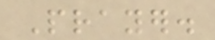Prayer.
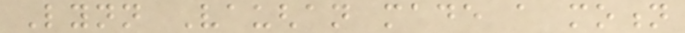Lynn Vaughan made a motion
